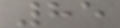85
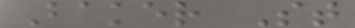Baker St
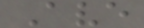Ave
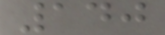140
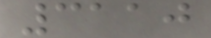3110
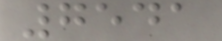7541
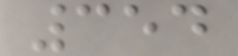354
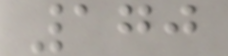170
